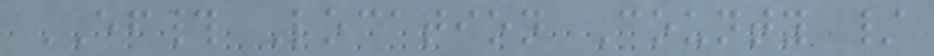EF# Location County /
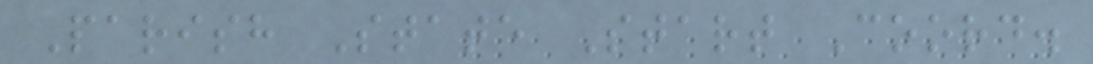Parish State Start Coord.
